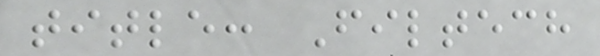title: Filtech
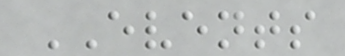EVENTS
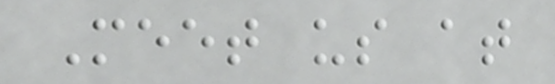Meet us at
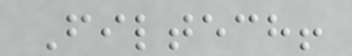Filtech!
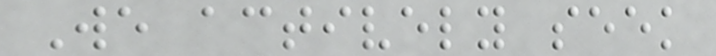We actively seek
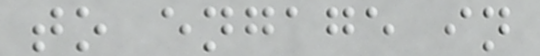to engage in
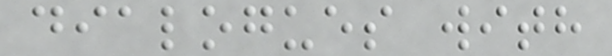dialogues with
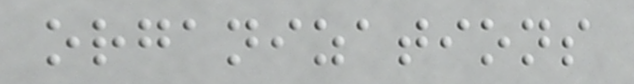organizations
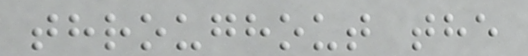throughout the
